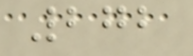272
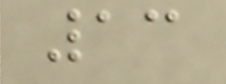13
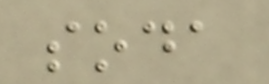soda
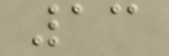13
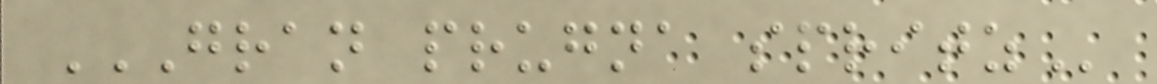GRAN PRUGNA SPRITZ
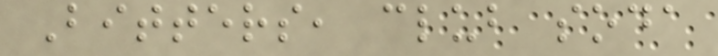Bitters, club soda
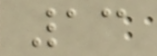13
